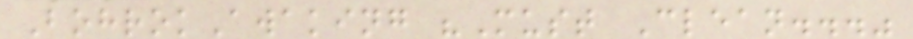BohrokAwaking "Must Clean..."
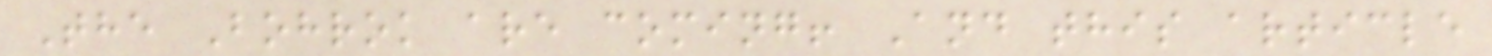The Bohrok are coming! And this article
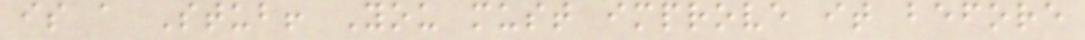is a Stub! You must improve it before
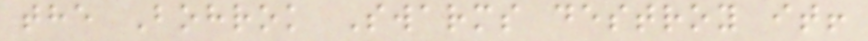the Bohrok Swarms destroy it!
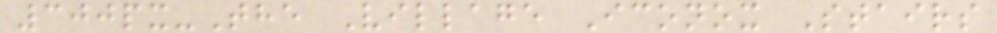300px-The Village Iconox Stairs
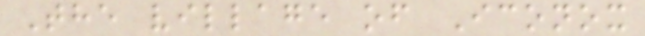The village of Iconox
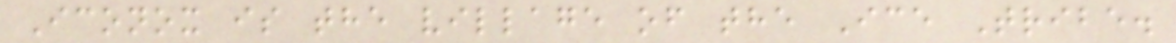Iconox is the village of the Ice Tribe.
